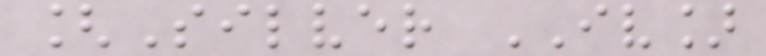[Silver IV]
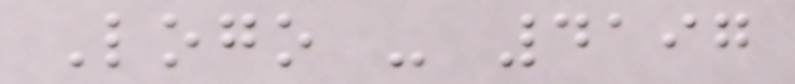Logo - 4197
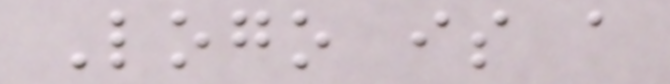Logo is a
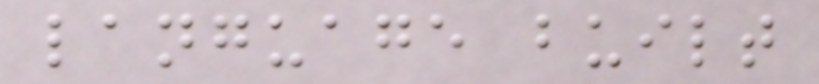language built
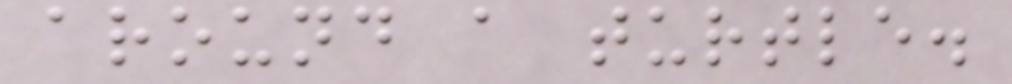around a turtle.
